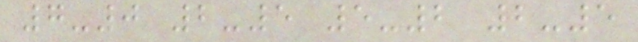7-0 2-5 5-2 2-5
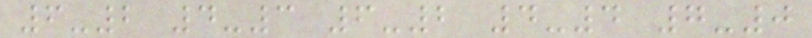6-2 4-3 6-2 4-4 7-0
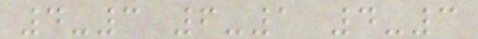4-3 6-1 4-3
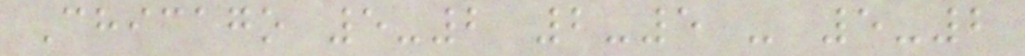Chicago 5-2 2-5 - 5-2
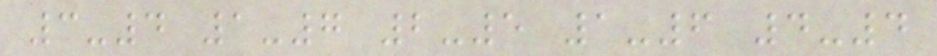3-4 1-7 2-5 1-6 4-4
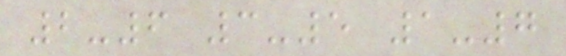2-6 3-5 1-7
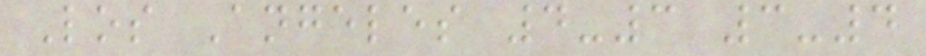Los Angeles 4-3 3-4
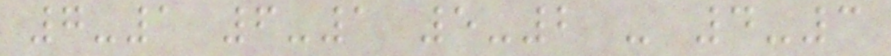7-1 6-1 5-2 - 4-3
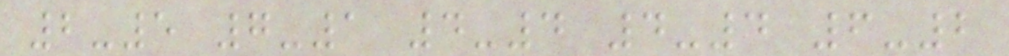2-5 7-1 4-4 4-4 6-2
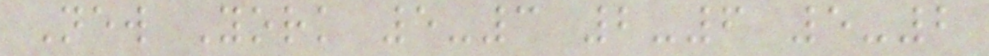New York 5-3 2-6 5-2
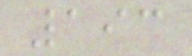193
